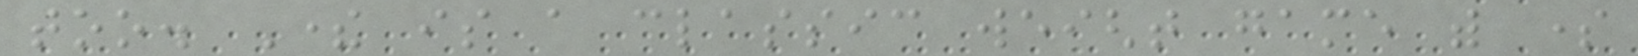too. There is a classic weight game with some
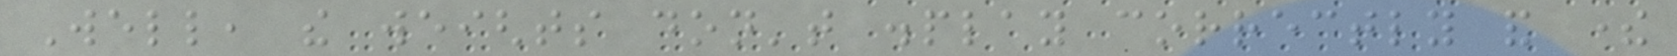Well, the weights don't display correctly and there
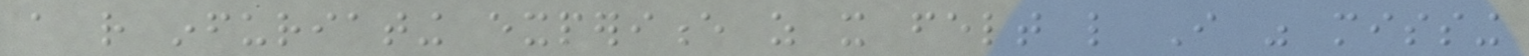a rather infuriating experience as it felt like I was missing
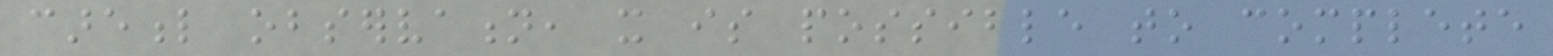careful observation, it is possible to complete
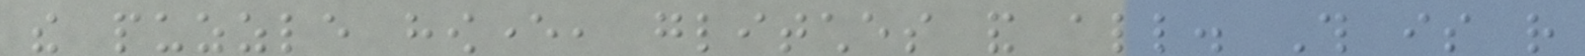the puzzle however, glitches and all. This is rather
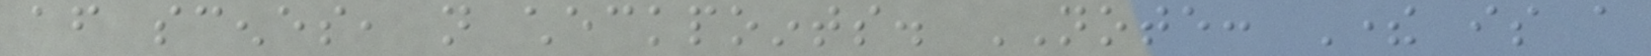after scenes, not checkpoints. NOTE: There is a
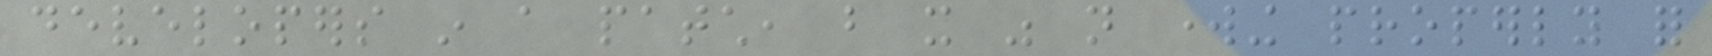developers in a patch, but it was not working properly for
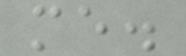me.
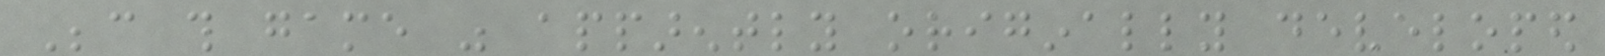Because this game was apparently originally developed
